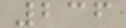236
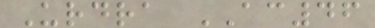Urdra AC46
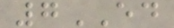7ED
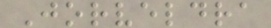Jorveldra
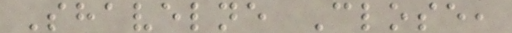Shavelne Close,
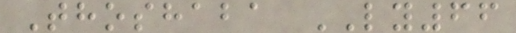Thoshaba LY66
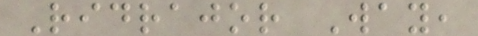Ridrajor Way,
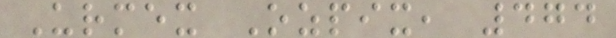Urmex Ozpix, 474
